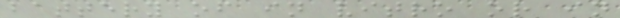battery of in vitro or in
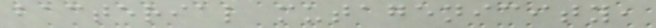bacterial mutagenicity,
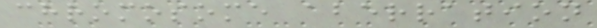chromosome aberration
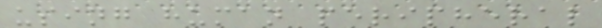using human peripheral
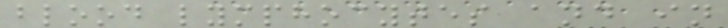blood lymphocytes and in
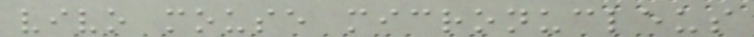vivo mouse micronucleus
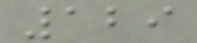129
